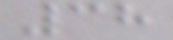38
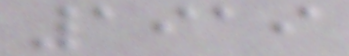1919
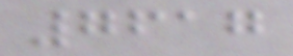7617
